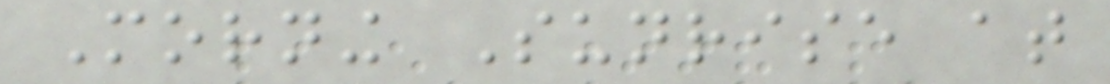Morning Sunrise at
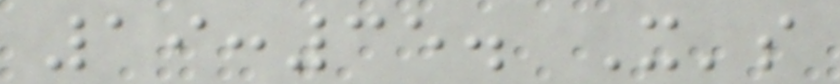19:35. It's
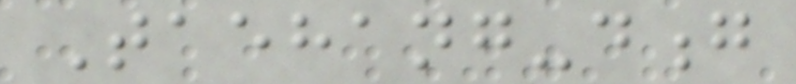Taehang-dong
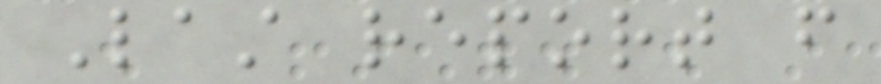Last report from
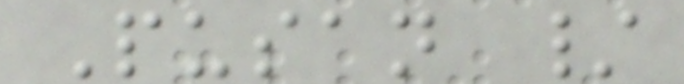Pusan /
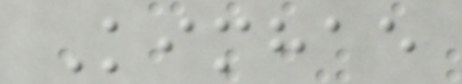Kimhae
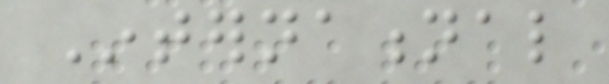International
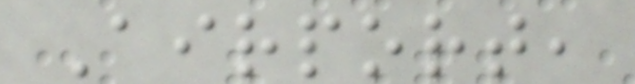Airport,
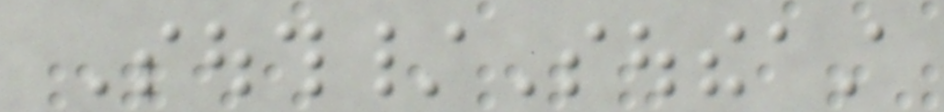South/Southeast
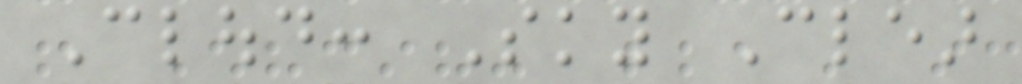Cloud: Sky Clear
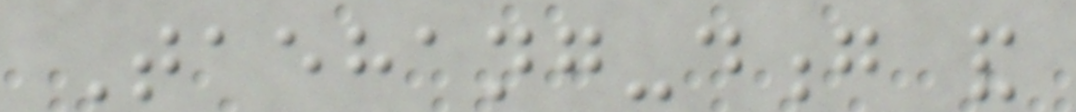Taehang-dong and
